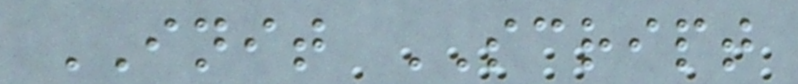INIT SCRIPT
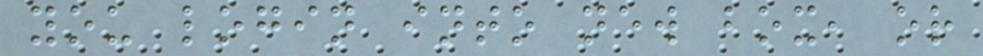you login into new box, or
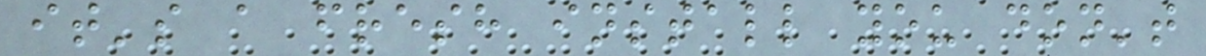it's a fresh install you don't
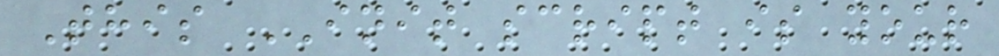This INIT script is your
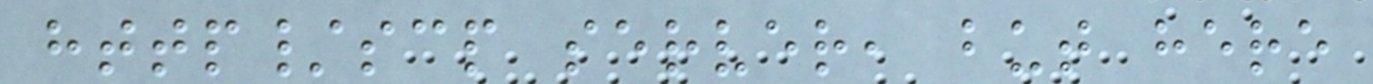http/scp server, but here
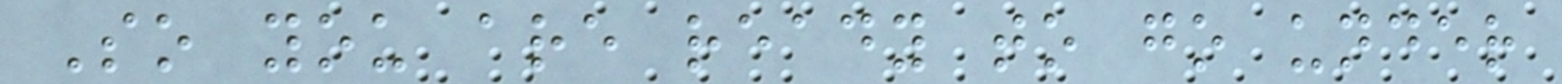So you are ready to go under
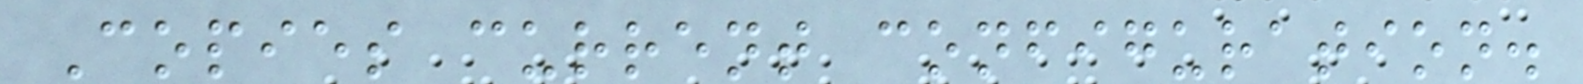Copies current configuration.
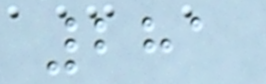281
